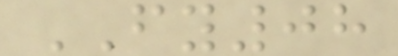FY08
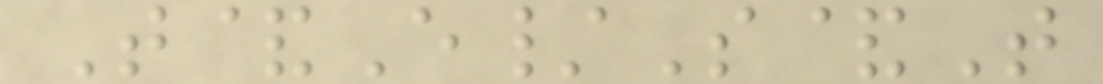T&E/S&T
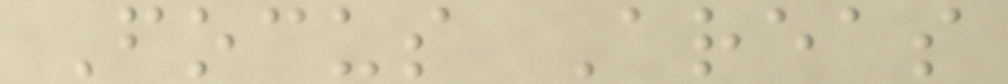Focus Areas
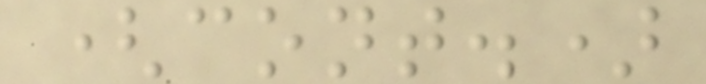(cont.)
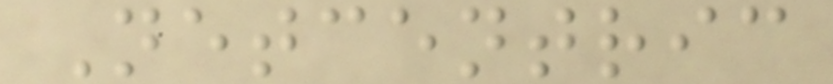Netcentric
